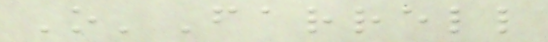O'Farrell
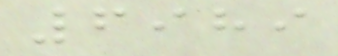6989
